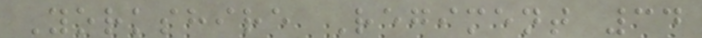Yorkshire Regiment 34
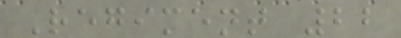Regiment 22
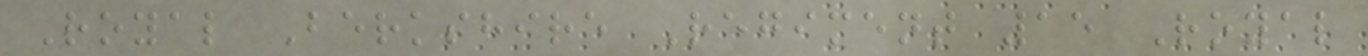Royal Berkshire Regiment 15 Royal
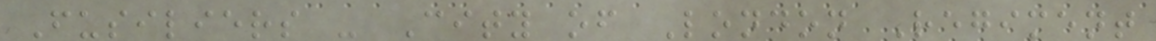Fusiliers - City of London Regiment
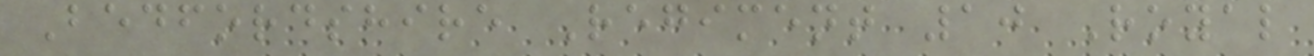Bedfordshire Regiment 10 Royal
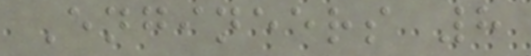Engineers 8
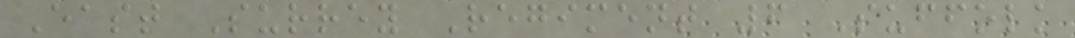East Surrey Regiment 6 Suffolk
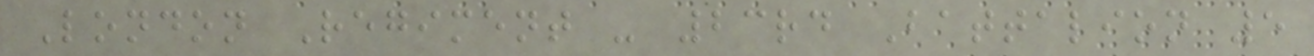London Regiment - 23rd Battalion 5
